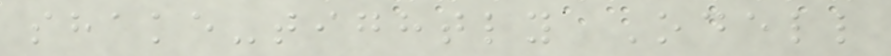shake-tightly Odell
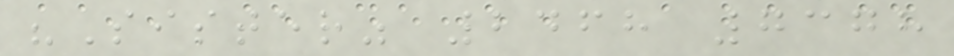"Sister" 2468 7378
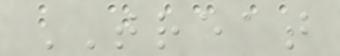TREAT
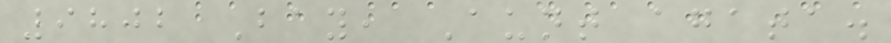9802 Bay, Aunt agata.
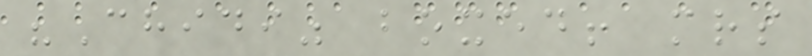"Chidi" boxed! mrs
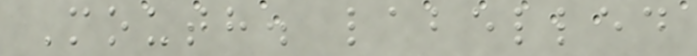Mouth. labelled
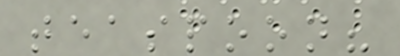teaspoon?
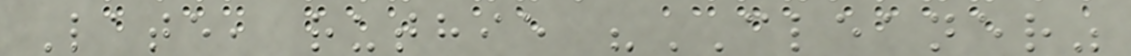Late, ruthie "CLEANER"
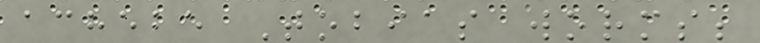achebe Tobias worms;
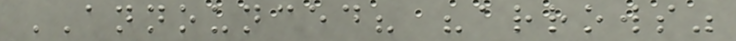ANNOUNCED? "arrows"
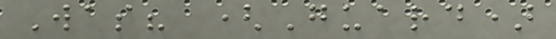Was? (Guard)
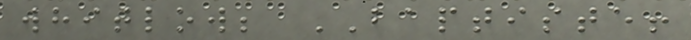whitlow; BAPTISTE!
